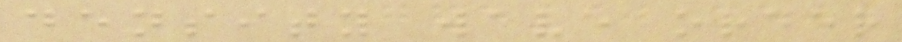density wave order
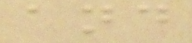and
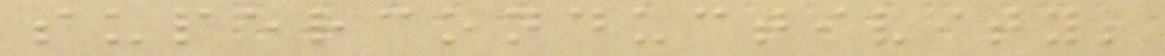superconductivity;
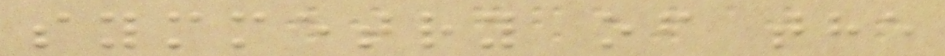symmetry of the
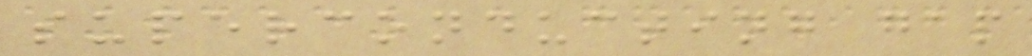superconducting gap
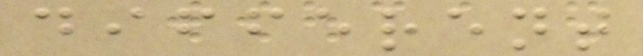different
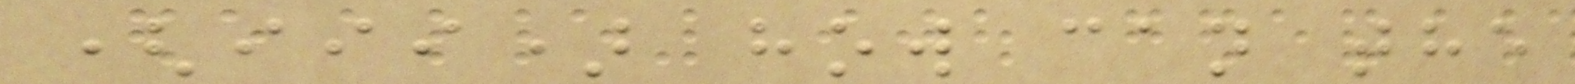(iii) how can the
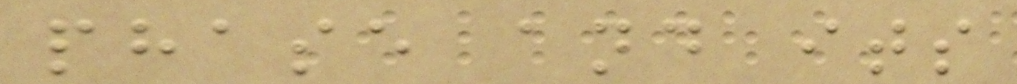phase and its
